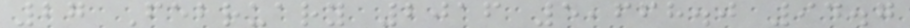27 February 2016 5,668.0 94.7
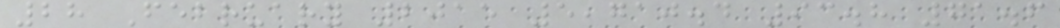28 February 2015 5,710.4 93.8 71.6
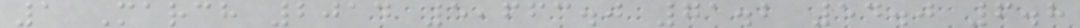1 March 2014 5,663.0 71.2 54.0 6.8
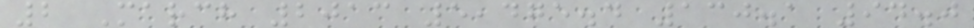2 March 2013 5,475.4 130.1 94.0
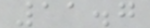11.7
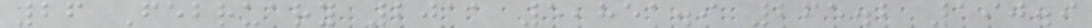26 February 2011 5,851.9 265.2 190.9
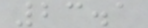23.1
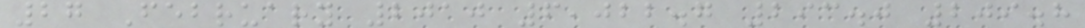27 February 2010 6,022.7 293.0 209.8
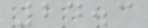24.3
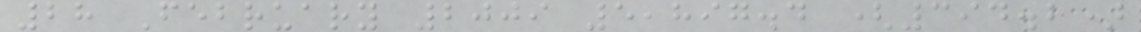28 February 2009 5,897.4 (394.2)
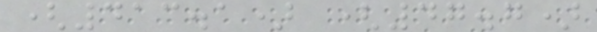(413.1) (47.7)
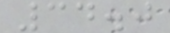34.0
